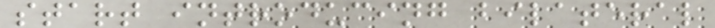start introducing bilateral
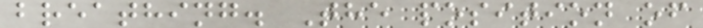breathing. The position of
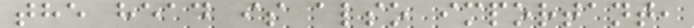the head is also important,
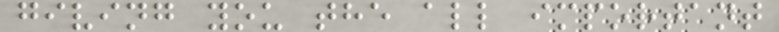giving you the all important
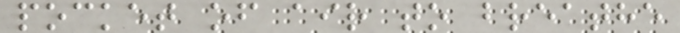pocket of air to breathe
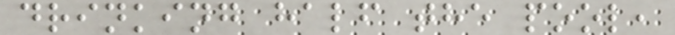drinking half the pool,
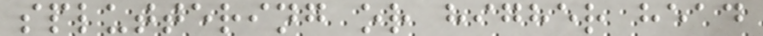spluttering or higher head
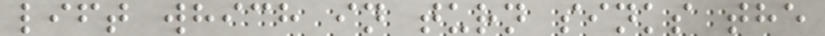lift which in turn sinks the
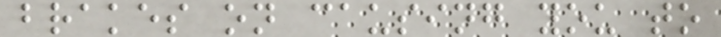brakes on causing you to
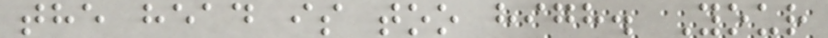the head is too high. Your
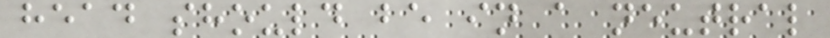head should be in a neutral
